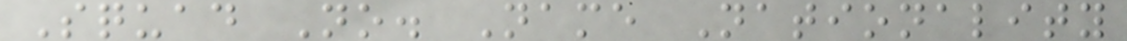Squad No. Name Nationality
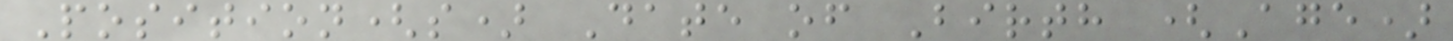Position(s) Date of Birth (Age)
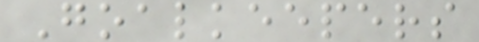Goalkeepers
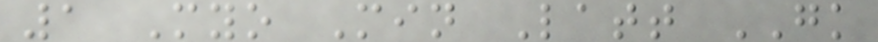1 Myo Min Latt GK
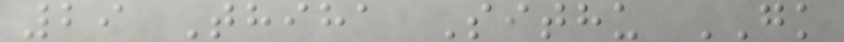29 Thiha Sithu GK
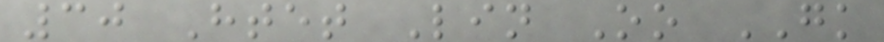30 Htet Lin Oo GK
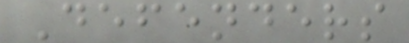Defenders
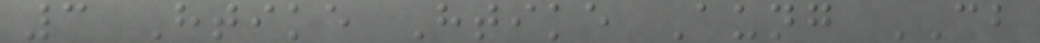3 Htike Htike Aung CB
